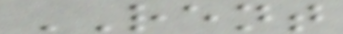RENT
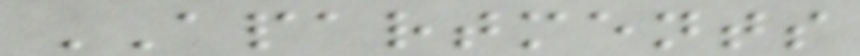APARTMENTS
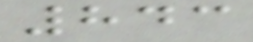843
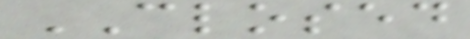CLOSED
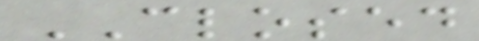CLOSED
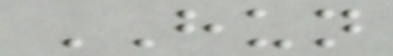HUN
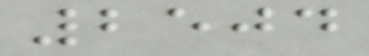2504
